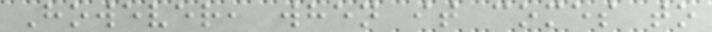However, when it comes to
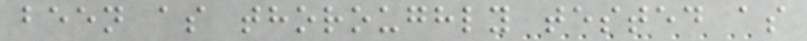been as thoroughly tested as
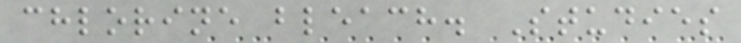chlorine bleach. Studies
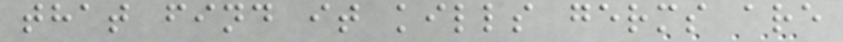that find it kills germs are
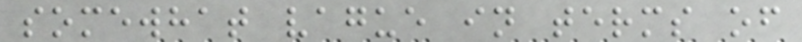somewhat vague in terms of
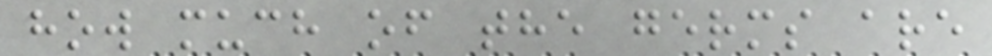how much of the germs are
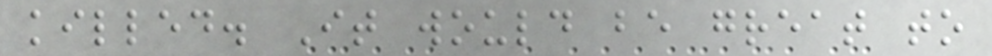killed. It would be great to
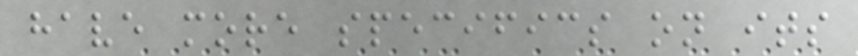have more specifics on its
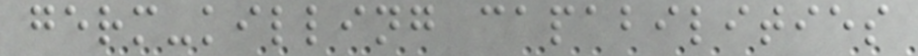germ-killing capabilities
